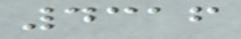4316
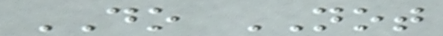DO NOT
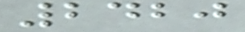2420
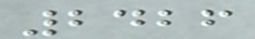2426
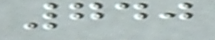740
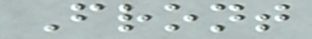Front
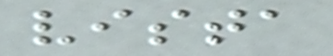vista
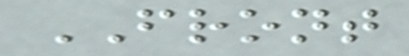FRONT
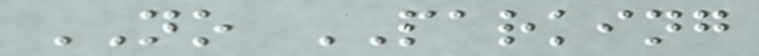NO PARKING
